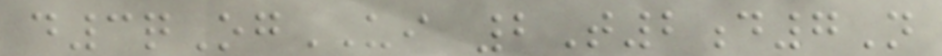d3qOgUI 2T2d7N
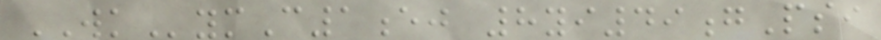WKymC1ej 8yi49gPsi
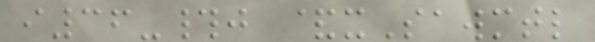i36-#j &xSawmtl
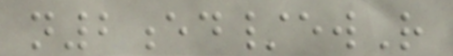n2ed/ewR
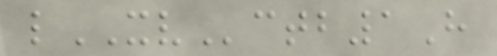lXVctb1H
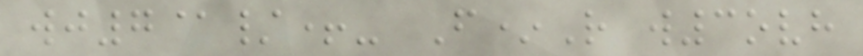wj7@/+- F*R w3ovh
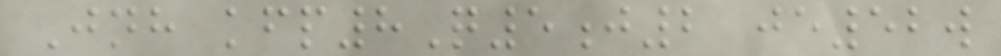Jnh kfp8Q5j2 je52w
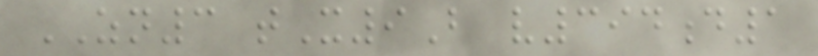ZN3 tX9B v394d1
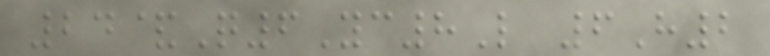24&Q6Yc8L 6H2
